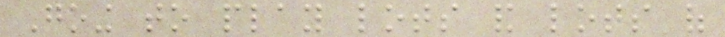Going to play lots and lots of
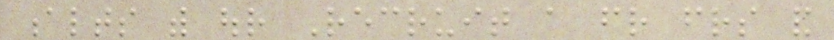alts with our Recruit a friend friends and
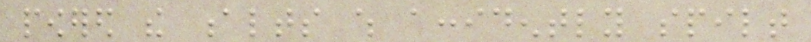powered the alts which accidently spilt
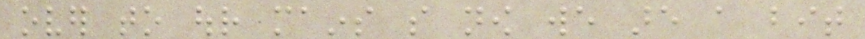over to our mains so now we are a bit
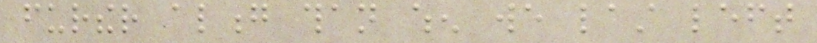further along than when we last left
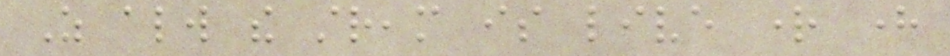As always the stream is live right here
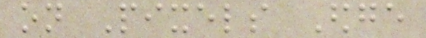on Pixels Edge
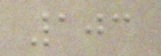103
